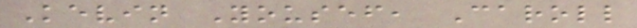Kevin Yousef, Caroll
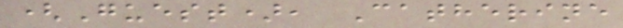(Guest), Catherine
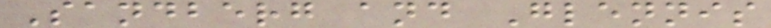Sandberg and Glennis
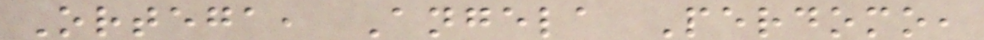Ortega, Angela Perdomo,
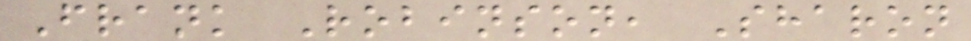Frank Robinson, Sharon
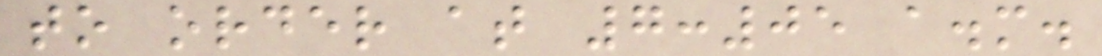to order at 7:05 a.m.
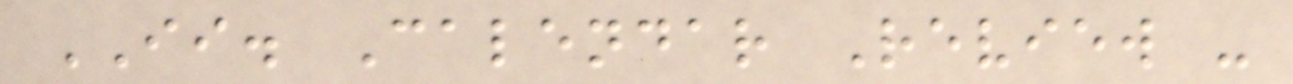II. Calendar Review -
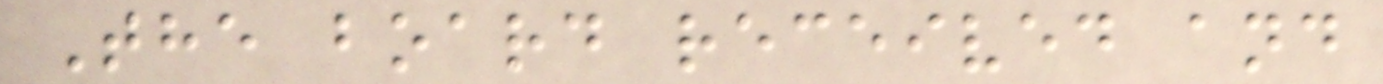The board received and
